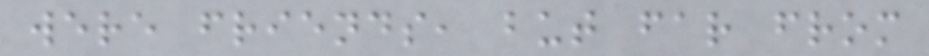were friends, but far from
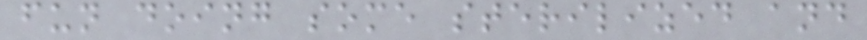fun doing some sterilized and
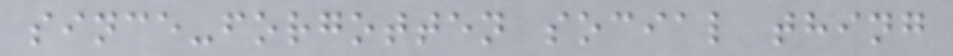since-forgotten social thing
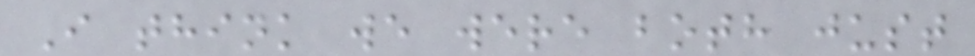I think we were both just
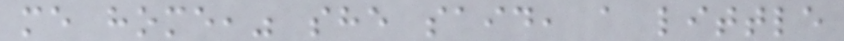me home," she said, a little
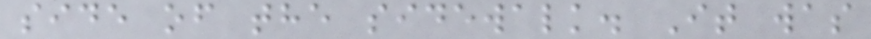side of the sidewalk. It was
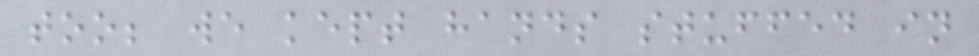too; we kept hands stuffed in
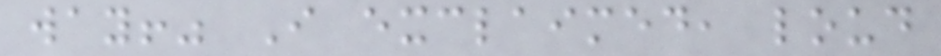way!" I exclaimed, loud
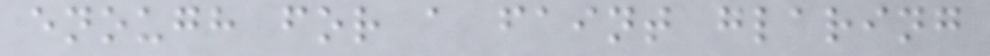enough for a faint glaring
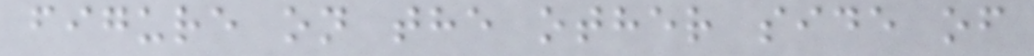figure on the other side of
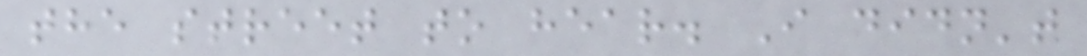the street to hear. I didn't
